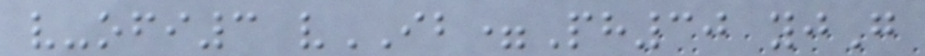v-ofi3 vIB=Ph30 yjG
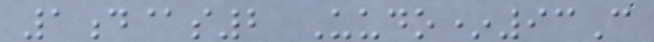1d@s2 Uudo*93C
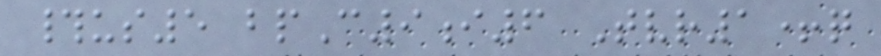#us5 bpC9i6 Tvr1+q
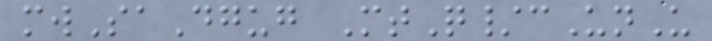mwSaDgug MtQ/cUnU
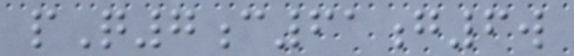pQ7c61g6w
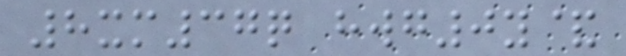8xm37q hwg0y&
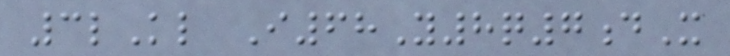3lKl I68Y8q7dX
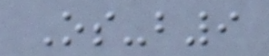Os-b9
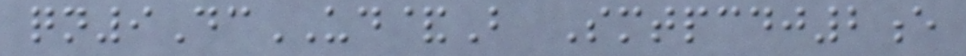qn9DcUD&B Smtpcdj2e
